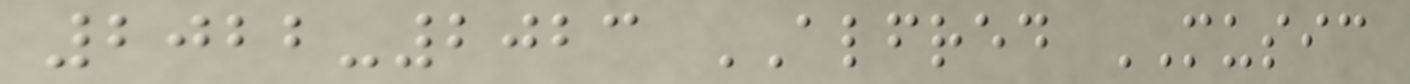2022-2023 ALFRED MUSIC
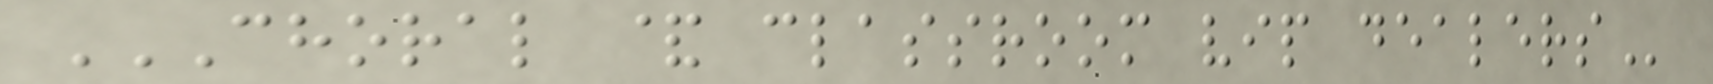CHORAL & CLASSROOM VIP DEALERS
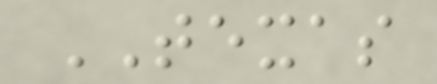TEXAS
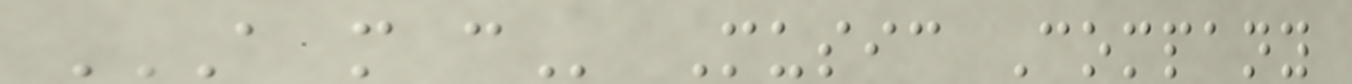A M C Music Company
